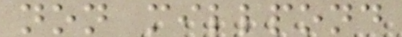non millpond
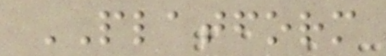PLATFORM
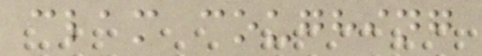clam coughing
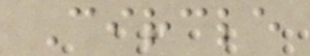Circle
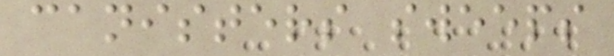canisters sweeps
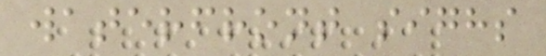waterfront sighs
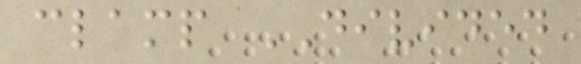clamp DIVIDED
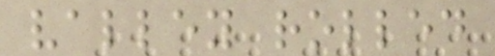valley rolled
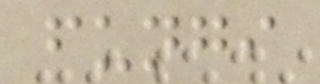fungi
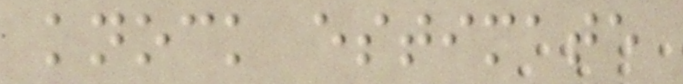knock estimate
